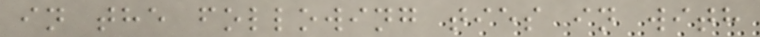in the following ties in with
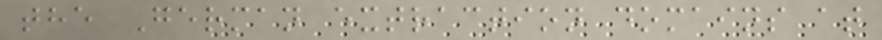the German extraction domains at
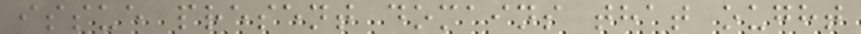issue present domains that ought
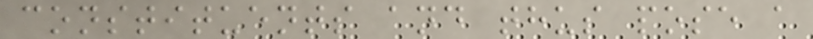constituents and thus pose a
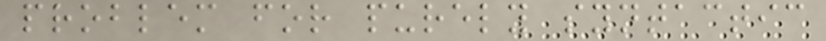problem for purely syntactic
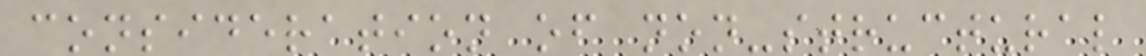consideration of non-structural
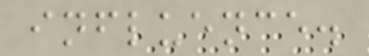influence.
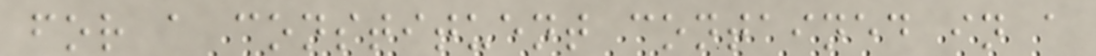for a constituent contained in a
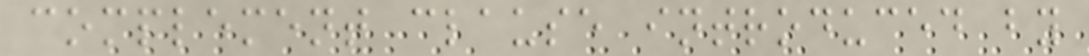complement clause introduced by
